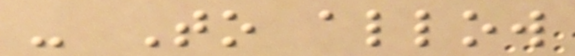- To allow
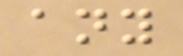any
